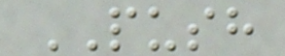PUSH
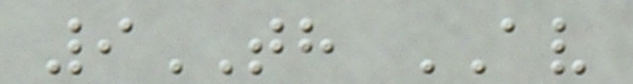9TH AV
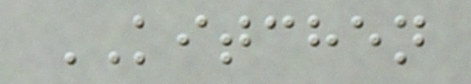KITCHEN
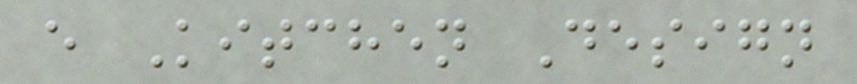e Kitchen Design
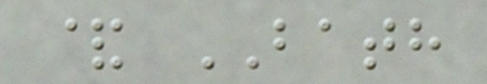& BATH
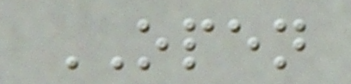OPEN
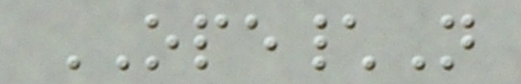OPE\N
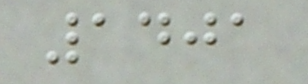1401
